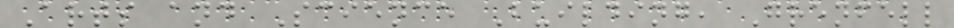Arts and Science Building, Grenfell
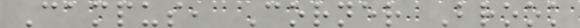Campus, Corner Brook
